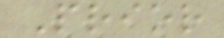Prior
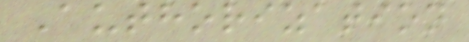Authorization
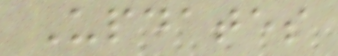Updates
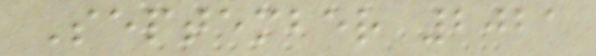September 2021
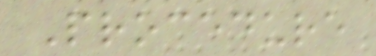Procedure
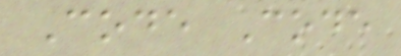Code Code
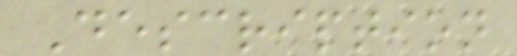Description
